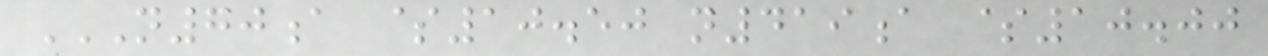N70A $10.50 N419A $10.00
